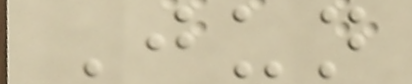Jun
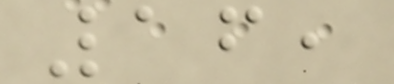16,
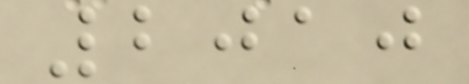2010
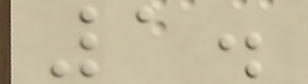1.
